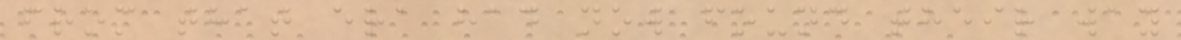from that era had now found their way
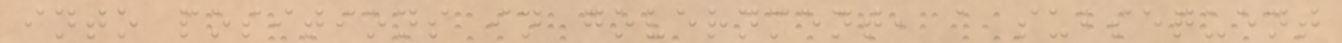into positions in government, a subsequent
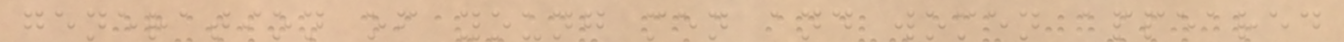generation of young men and women appeared
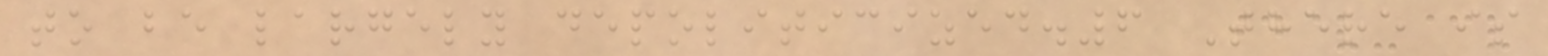to be largely depoliticized.6 There is
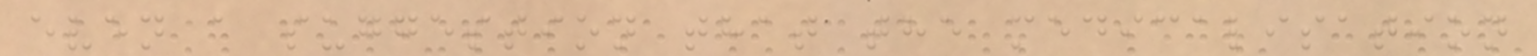even a suggestion that the medicalisation
